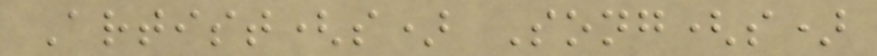Artist(s) Song(s)
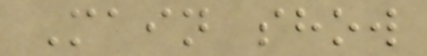Main show
